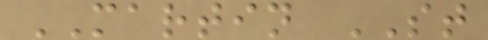MARTIN ST
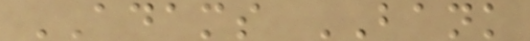ADAMS BANK
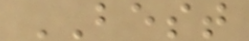BEST
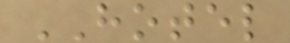HOTEL
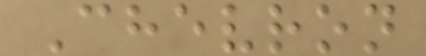Chevron
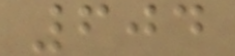604
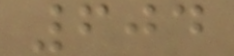604
